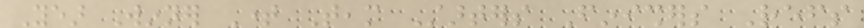Year Winner Time Team Starters Finishers Refs
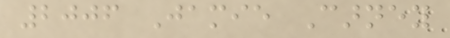2006 Jamie Carney
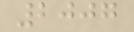2007
